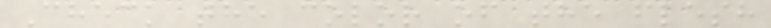Check the color of the flesh
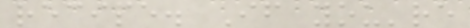recipe. If you're
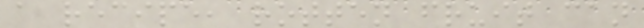a recipe, rotten fruit can
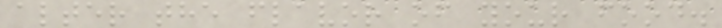alter the flavor of your food.
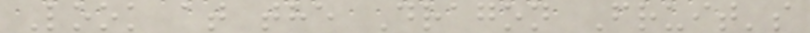Look at the Dragon Fruit's
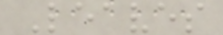Leaves
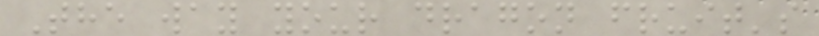The way your dragon fruit's
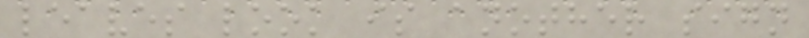leaves look is another sign
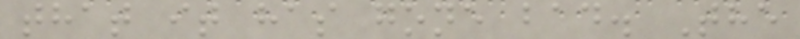that it has gone bad. The
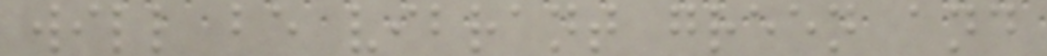will be vibrant green and
